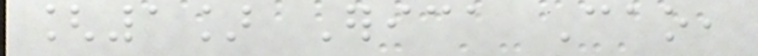[1] Erica Cao,
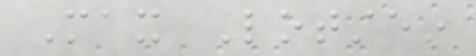Max Lotstein
